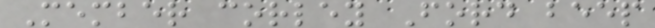Member corley Ford beep
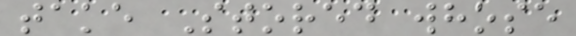take Stored whose
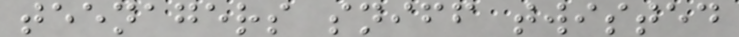teenagers sniff twisted
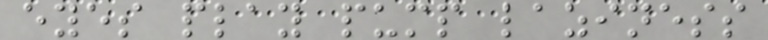eyes play pump laziness
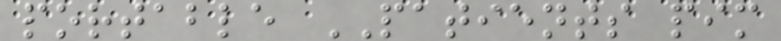portable PATIENTS pim
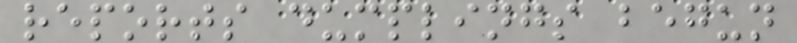reports dumplings begun
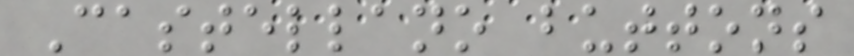Castellano buttons
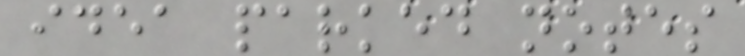idea parked notes
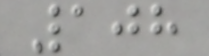108
